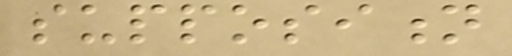supposition
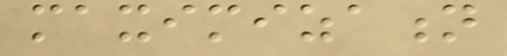maximization
